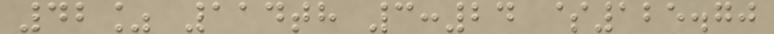42% 114th 3:24 $125.70
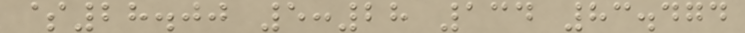$28.00 5:28 134 83.474
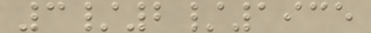3/2/1935
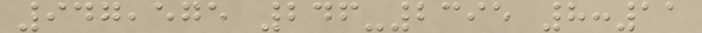947,575 246-2395 8:11
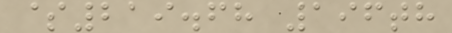$219.68 196th
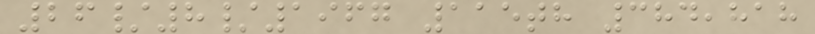26/8/1967 115th 384,818
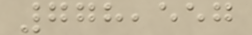778,557
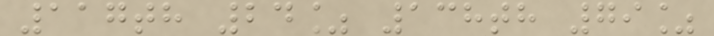117th 24% 138th 79%
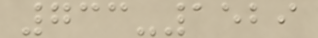733-1529
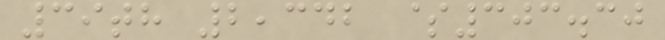39th 2,342 $303.30
